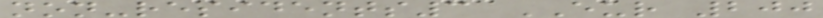non-residents3 EUR 200
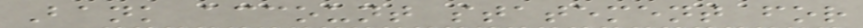Bank account statement for
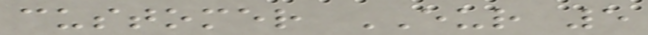customer EUR 5
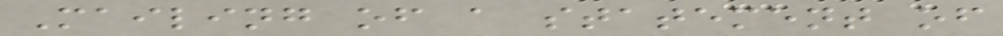Mailing of a statement of
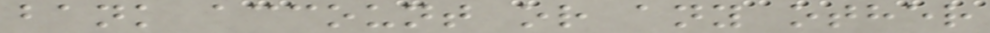bank account or any other
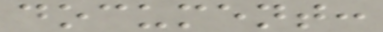document:
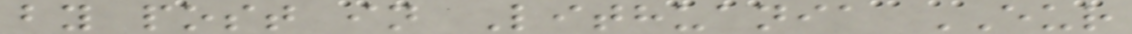by post in Lithuania EUR
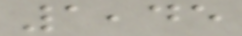1,45
